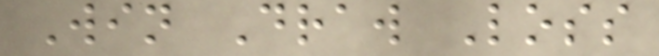Win Draw Loss
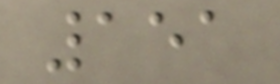151
